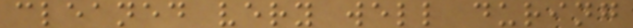cleaned very well during
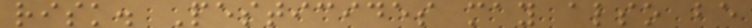risk. Pesticides may also be
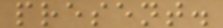present.
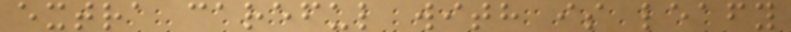extra careful with is leafy
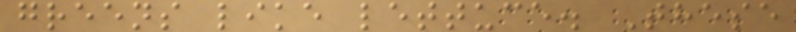greens like lettuce. These
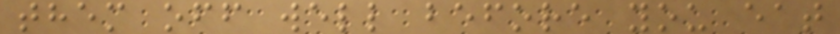them off well before you eat
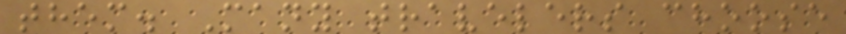them. Many travelers choose
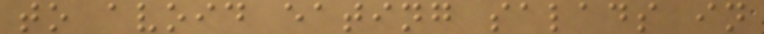to avoid eating salads in
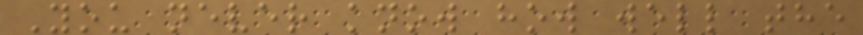You never know how well the
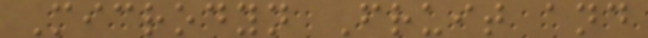Microdyn Fruit and
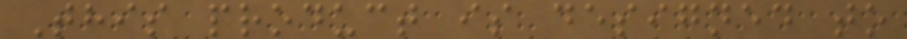This product is designed to
